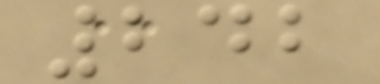242
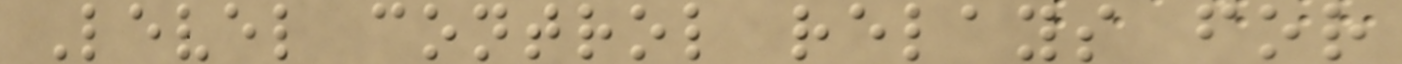Level control relays for
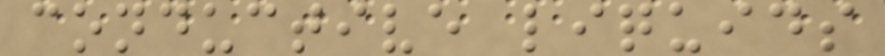conductive liquids
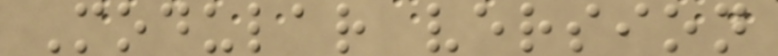Modular version
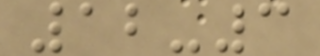12-3
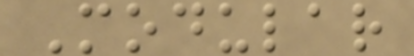Modular
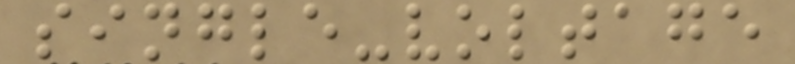single-voltage
